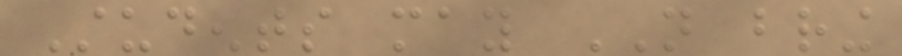Students may NOT bring
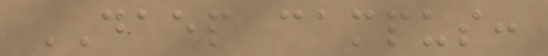DAEP campus:
